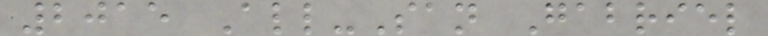2015 All-San Gabriel
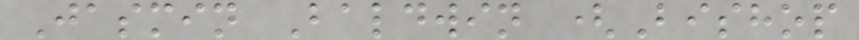Jasmin Baldwin (Bishop
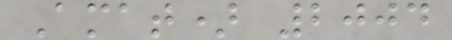Amat) 2004
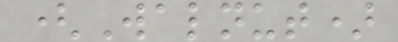(Walnut)
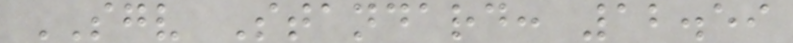SGV Standard: 12.59
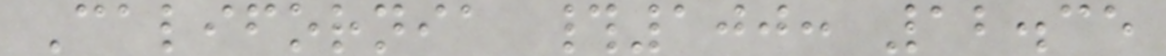California #100: 12.35
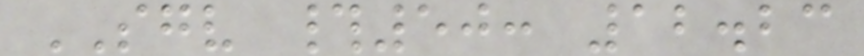SGV #50: 12.23
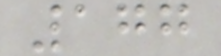177
